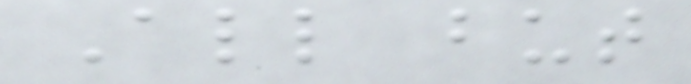All but
